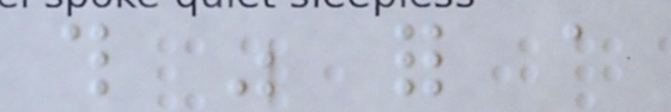this was for a
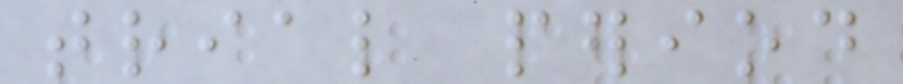trial period
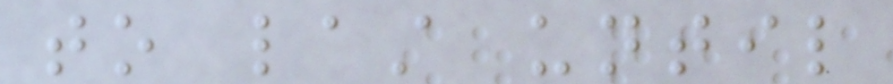to last until
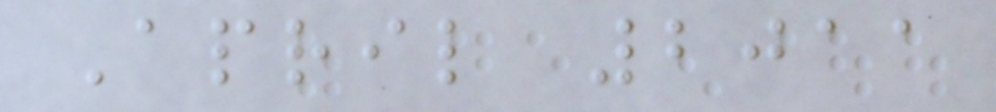April 2011
